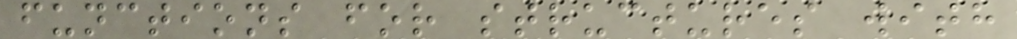functions for structures with
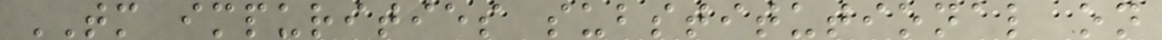TM impurities substitutional on
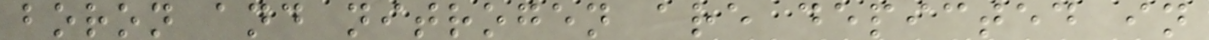boron and nitrogen are depicted in
